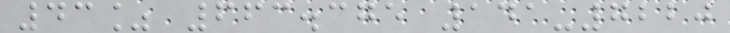43% 663.375 141-7220
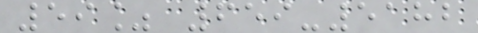59% 659-5182
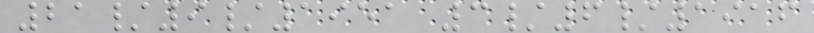21/9/1951 3/6/1916
